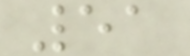51
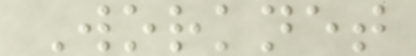Worknet
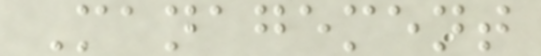Management
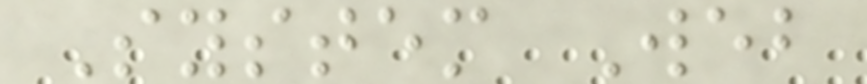System Web
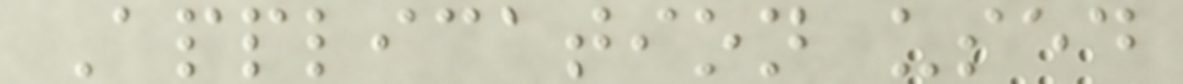Application used
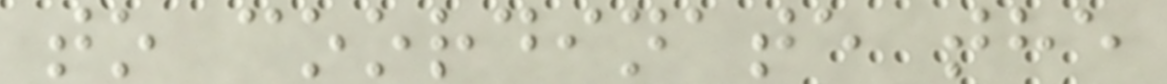to coordinate the
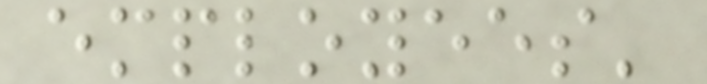employees'
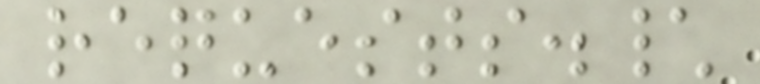requests.\
